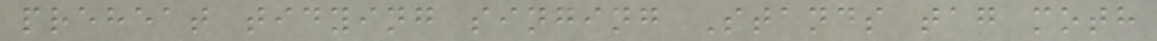preheat tidying singing Stands tag moth
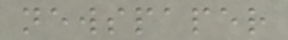newspaper
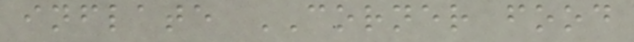inflate CORNER food
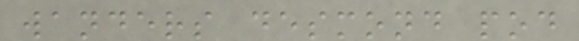wanders desmond pod
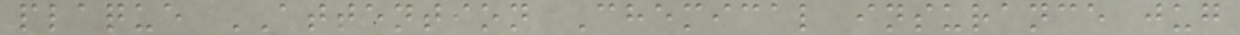plaque ATTENTION Chemical insurance jug
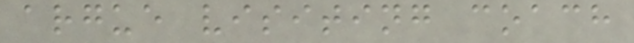argue visiting coach
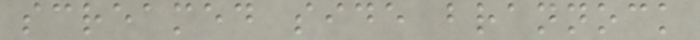screamed side brannock
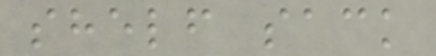shelf sack
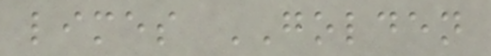limes GOLDEN
